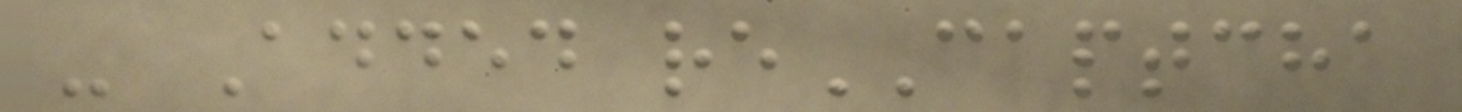- Added reCAPTCHA
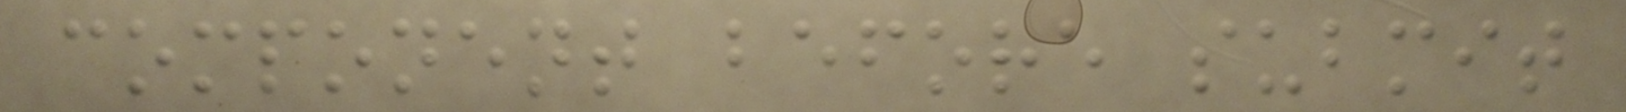component before submit
